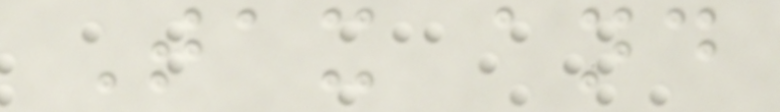Tax and
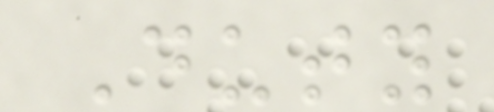Duty
